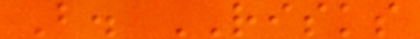B. RISKS
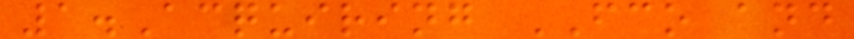1.Acquiring FCO and
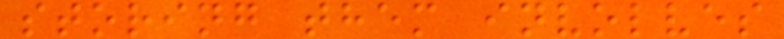storing them involves
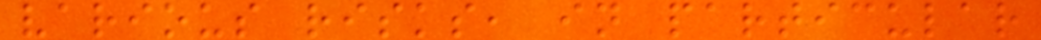various risks, in particular
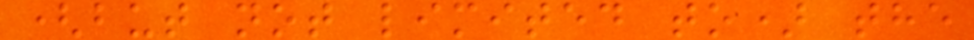(but not limited to) the
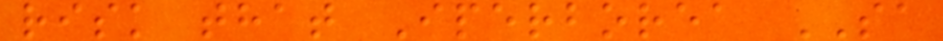risk that Iperborea SA
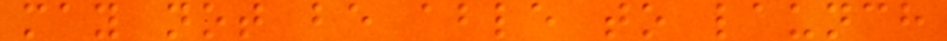may not be able to launch
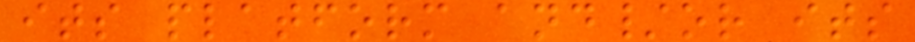its platform and/or its
